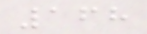168
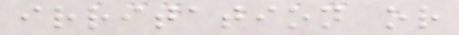irritation or
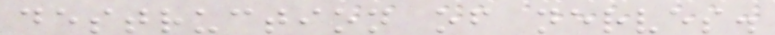destruction of nerves.
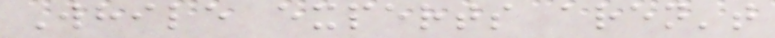While experts aren't
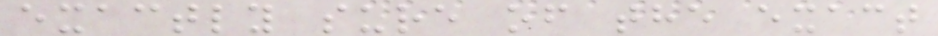exactly sure of the exact
